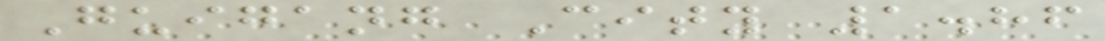Guigang City 1.86
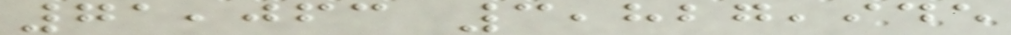71,063 3,827,945
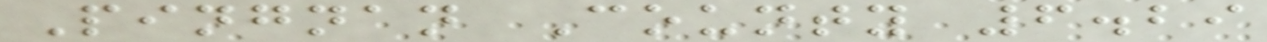Pingnan County 6.29
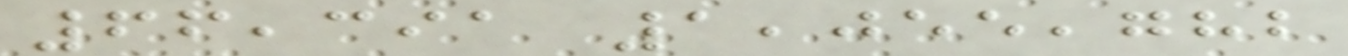66,391 1,055,782
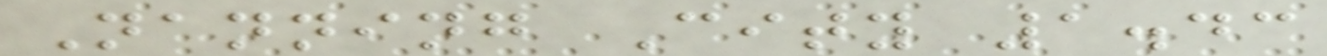Nanning City 1.43
